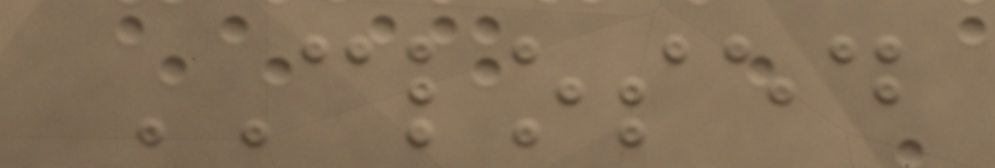CLOSED
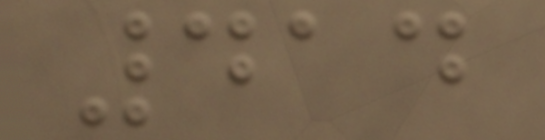414
